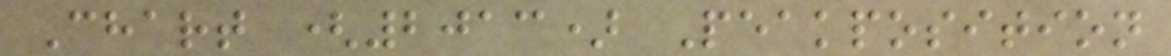Chart (2013) Peakposition
